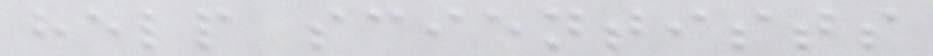help scientists
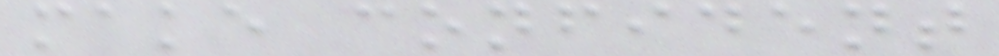make confident
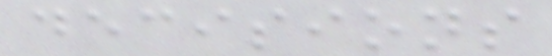decisions
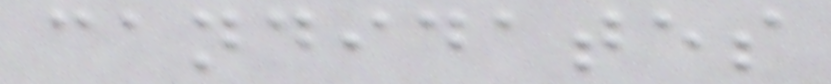candidates
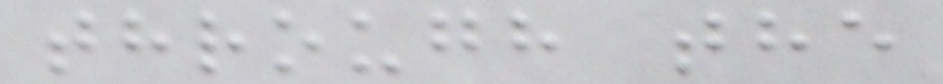through the
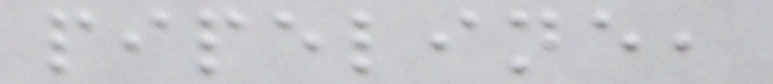pipeline,
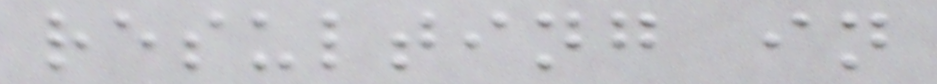resulting in
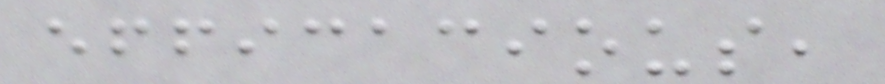efficacious,
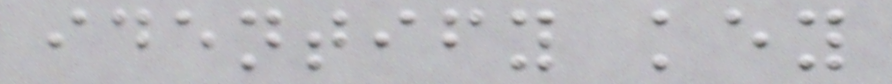identify key
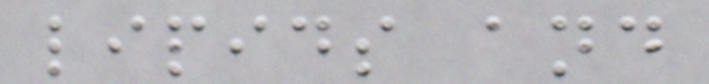lipids and
